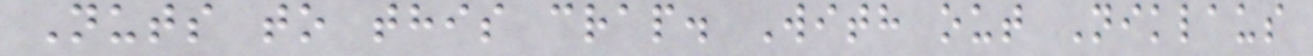Nuts to this crap. With out Niklaus
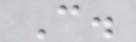C.
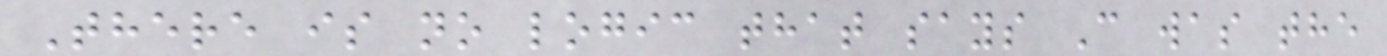There is no logic that says C was the
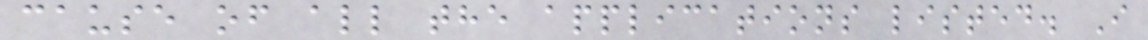cause of all the applications listed. I
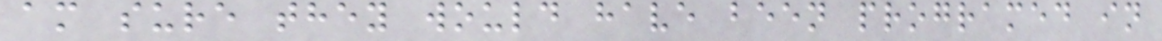am sure they would have been programed in
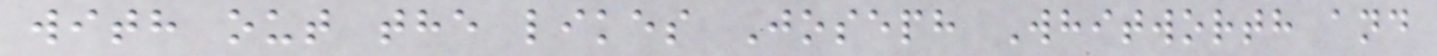with out the likes Joseph Whitworth and
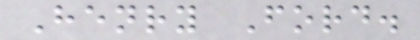Henry Ford.
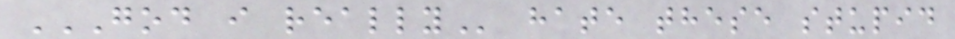GOD I REALLY hate these stupid
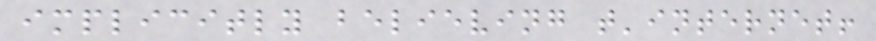implicitly believing t'internet!
